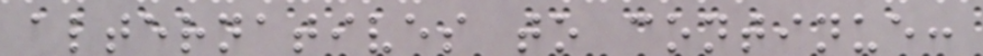alternatives to continue:
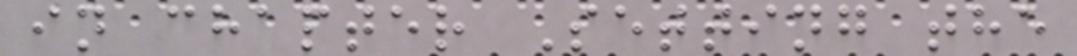in chapter Setting the
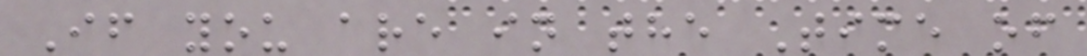If you are in the Time of
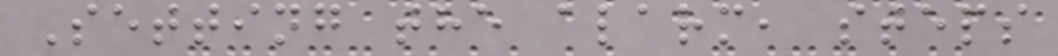Setting the alarm, steps
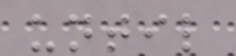until
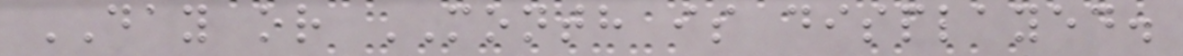DAY or MONTH is displayed.
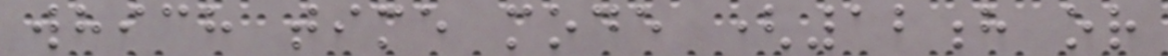which time mode (12h or
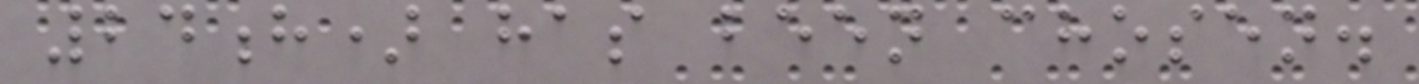24h) has been chosen.
